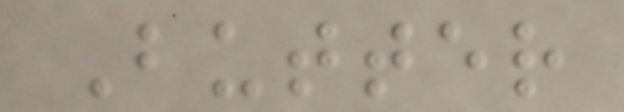Butter
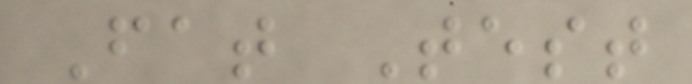Fat Test
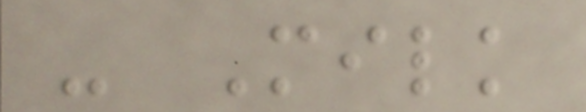- Milk
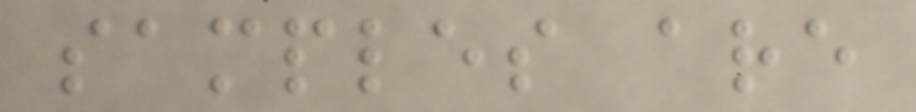samples are
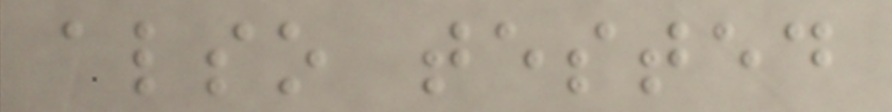also tested
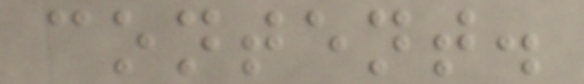content.
